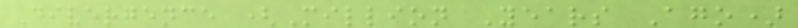Divergence (Million Years Ago)
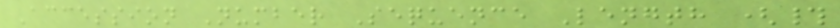Accession Number Sequence Length (#
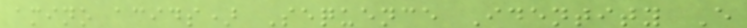amino acids) Sequence Identity E
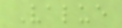Value
